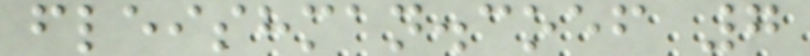fleishman.coef 7
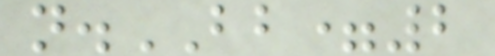n.BB=2
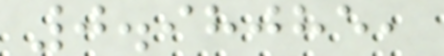0.98085,
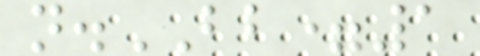n.BB=1
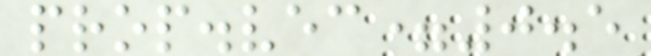prop.vec=0.5
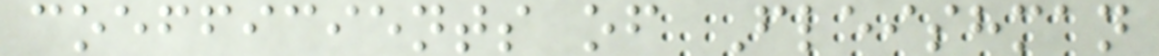coefficients of Fleishman
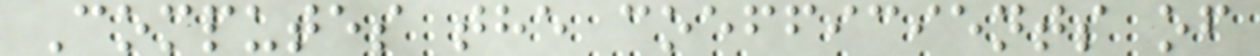Computes the coefficients of
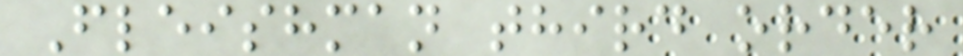Fleishman third order
